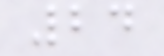24
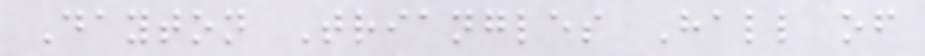Dayton Triangles Hall of
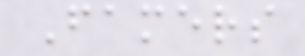Famers
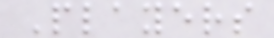Players
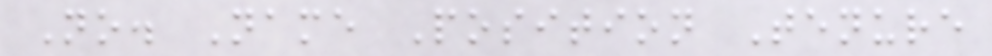No. Name Position Tenure
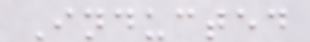Inducted
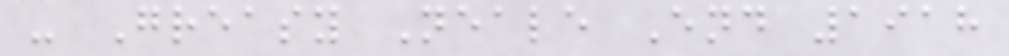- Greasy Neale End 1918
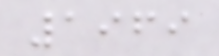1969
